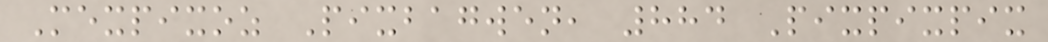Mexpixoz Pixbagwen, 884 Pixpixpix
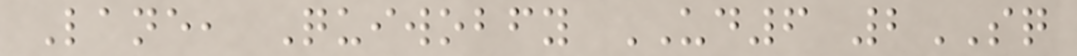Lane, Quiwobfy UD6 2SQ
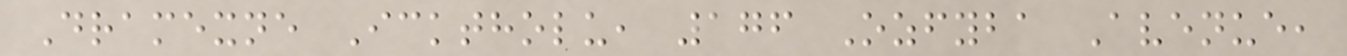Dramexne Icktholu, 176 Ozfyba Avenue,
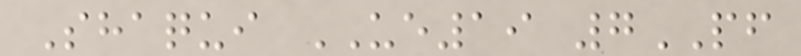Shaqui UE19 7PF
